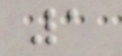1
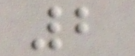2
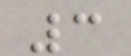3
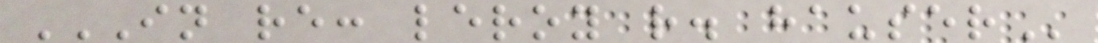IN RE: LEROY R. HAUSER
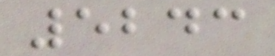5243
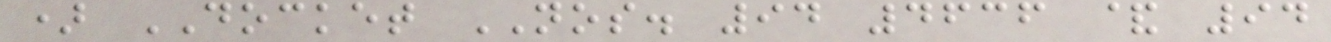) DOCKET NOS. 94 4636 & 94
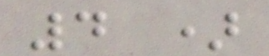4 )
